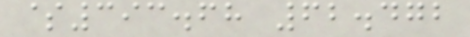$393.68 62.472
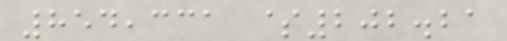854,331 $202.21
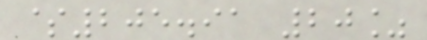$205.91 20%
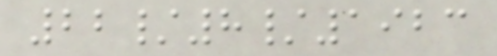22/8/1923
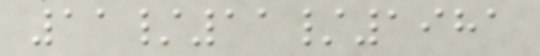11/11/1981
